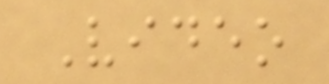Video
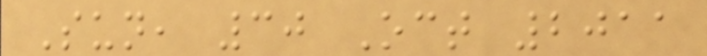Sun, 30 Oct 2011
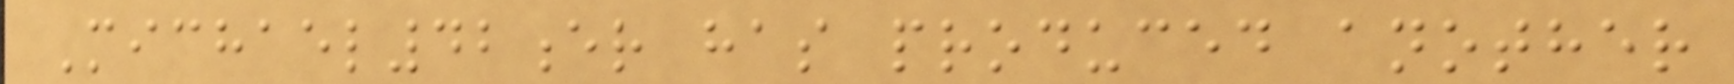Michael42er has produced another
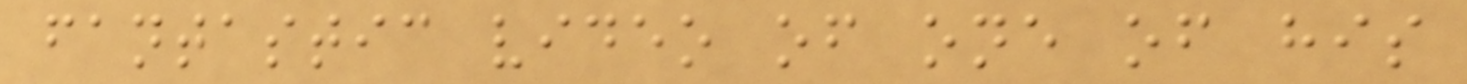fantastic video of one of his
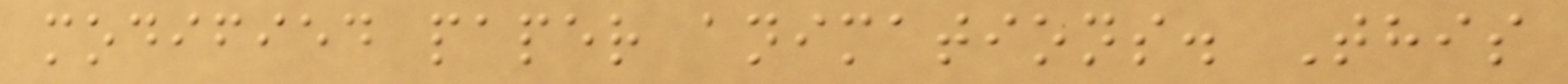modified paper animations. This
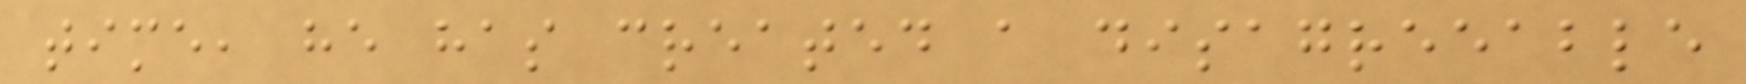time, he has created a disagreeable
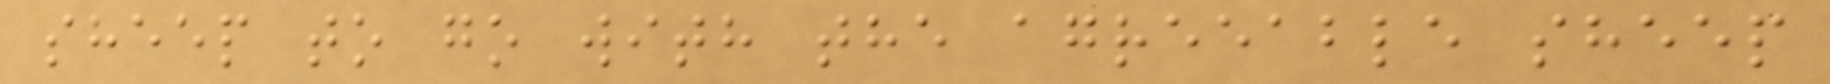sheep to go with the agreeable sheep
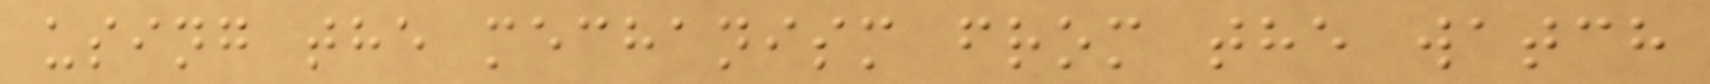using the mechanism from the watch
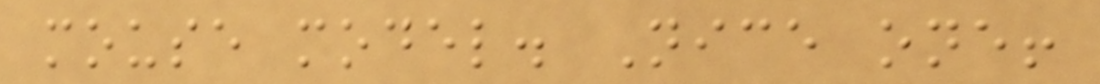mouse model. Nice one!
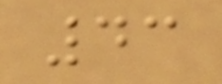43
